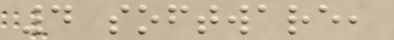4 software,
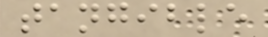tangible
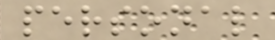personal
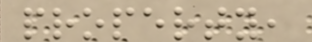property,
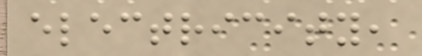electricity,
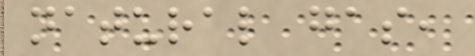natural gas,
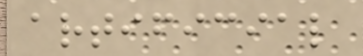artificial
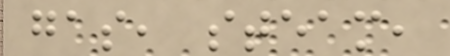gas, steam,
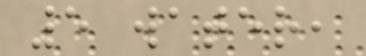5 water,
